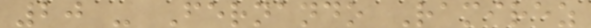20 - Fernando Ramirez
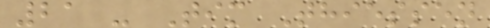21 - Tim Thiessen
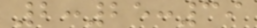2:25:39
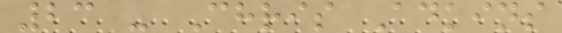23 - Chris Adkins
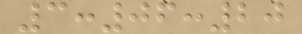3:06:20
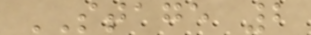STAGE 2
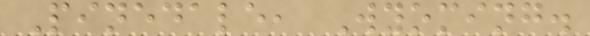Pinedale, Wyoming.
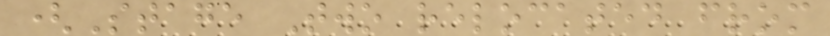(Stage Two relocated from
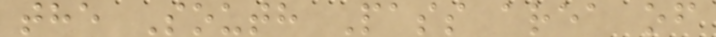the South Pass area of
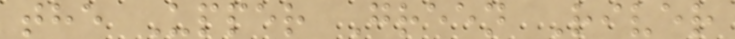the Upper Green River
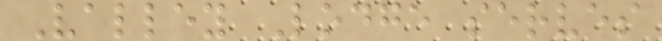Valley Lodge serves
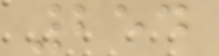254
